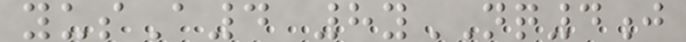yusA4 8yNQ4j
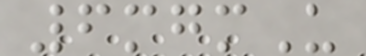6mgmU
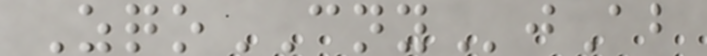ZqoCNYjAb
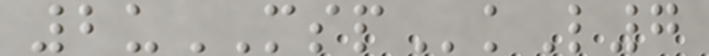2uMSPkL7
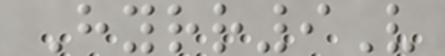Hyrr9V
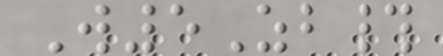W5Zb#
